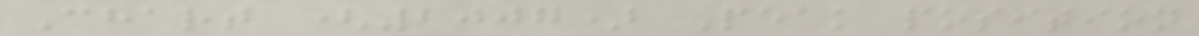Chart (2007) Peak position
